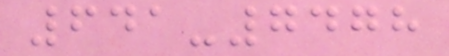641-7478
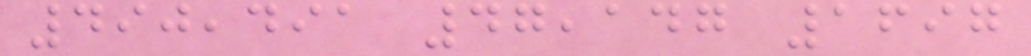490,491 47,147 1697
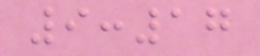9:17
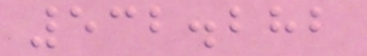532.282
